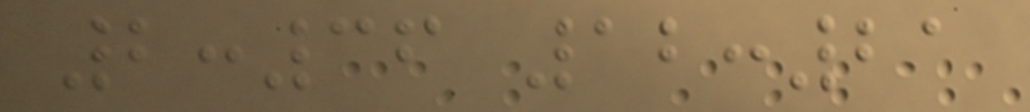2:36 12:21
